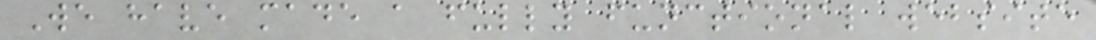We have made a fully functional website
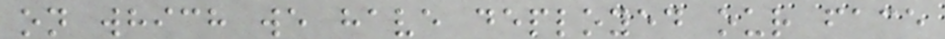on which we have deployed our face
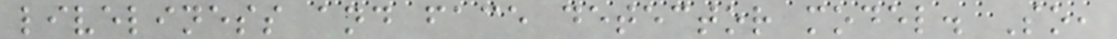liveliness and face detector model. So,
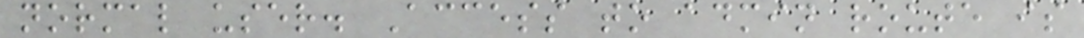normal user. Access to admin route is
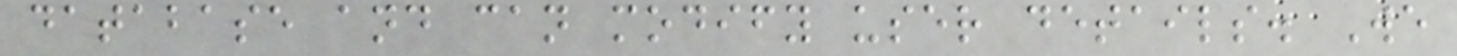database and can modify user details. We
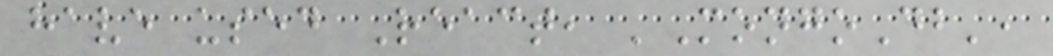have used React, 'MongoDb',
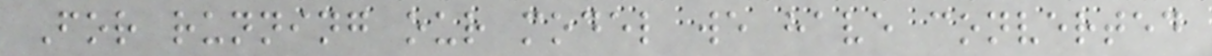For running our model we have converted
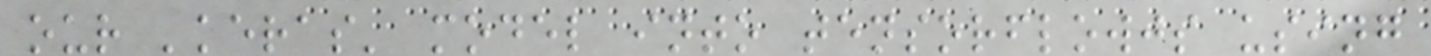our 'keras' model into tensorflowjs using
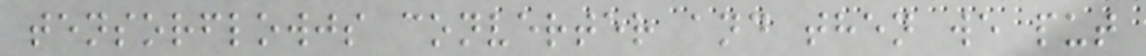tensorflowjs converter and then we put
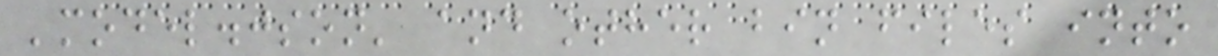'model.json' and other bin files into
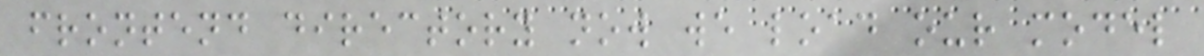frontend directory now we load our model
